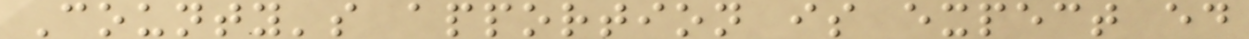County's apportion is expect ed
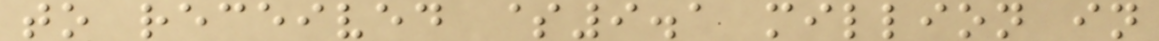to received $9.1 million in
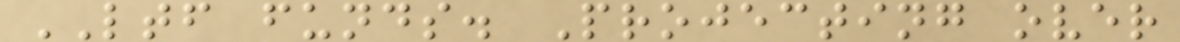LTF funds. Projecting over
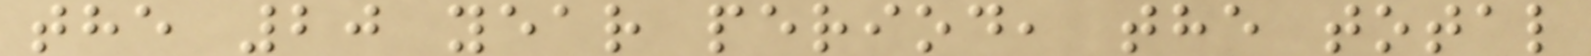the 20 year period, the total
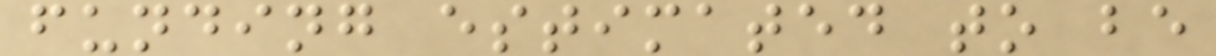funding estimated to be
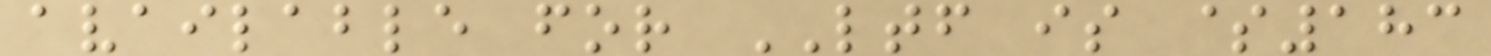available for LTF is $183
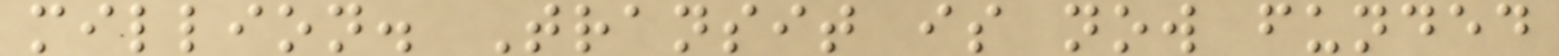million. Transit is now funded
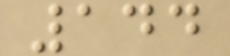144
